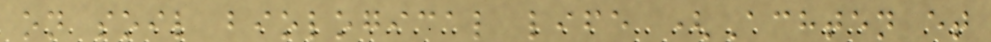on soil biological life (Achten et
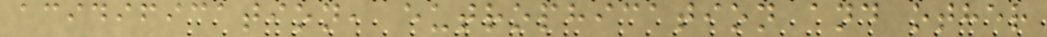acidification, eutrophication and other
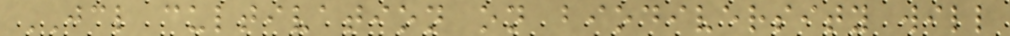JCL cultivation on biodiversity will
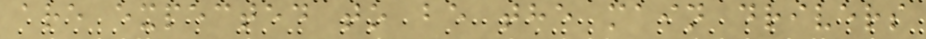are expected to be the main drivers
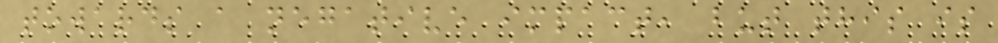towards a negative impact, but this is
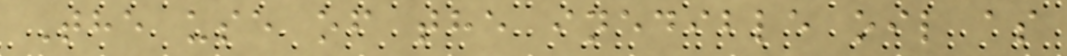The use of the inedible oil as
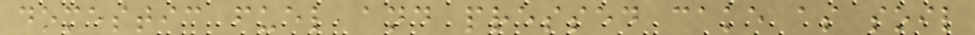domestic fuel and pressed cake as soil
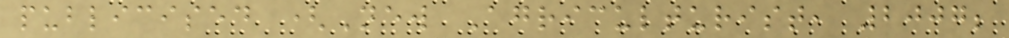publicised (New Agriculturist, 2007;
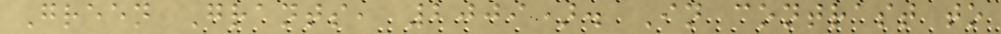Green Grants, 2009). In contrast to
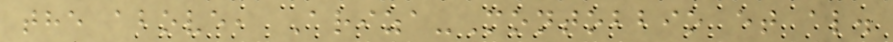the above, Ariza-Montobbio et al.
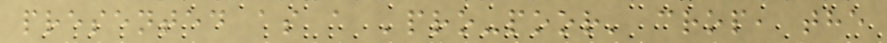presented as a 'pro-poor' crop, the
